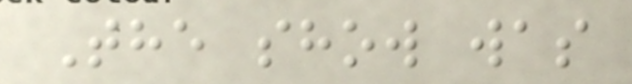The show was
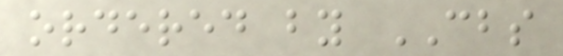ordered by CBS
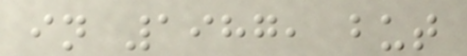in 1987, but
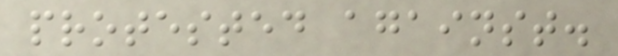protested against.
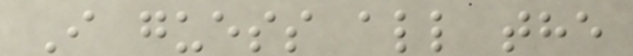I guess all the
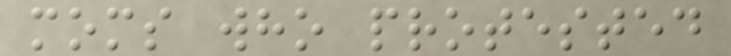moms who protested
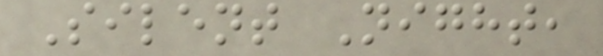Silent Night,
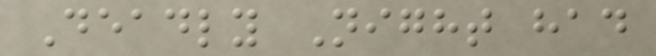Deadly Night had
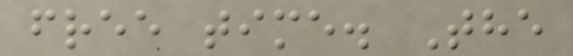free time. The
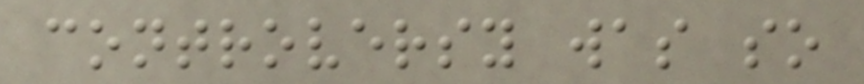controversy was so
